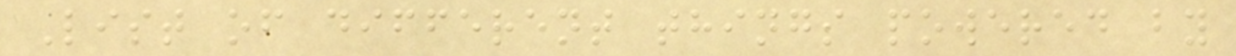List of different things powered by
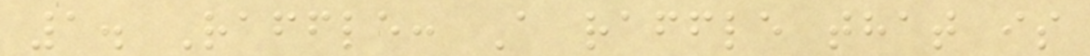1. Raffle: A raffle that is
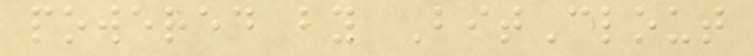powered by BitClout
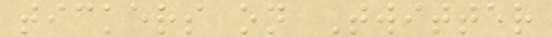tickers on Twitter
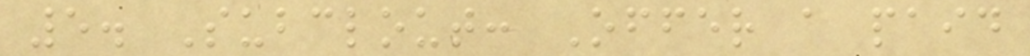5. Subclout: Offer a paid
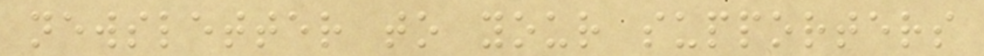newsletter to your supporters
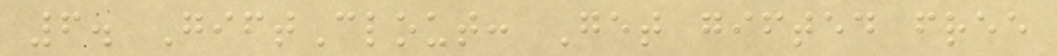6. GiftClout: Get gifted free
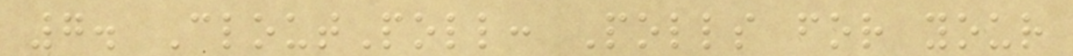7. CloutPoll: Polls for your
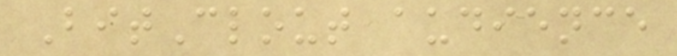BitClout audience
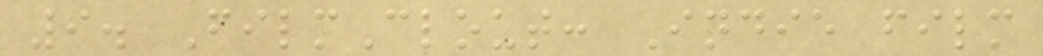9. FilmClout: Indie film
